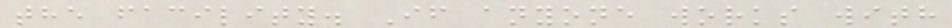the facility. If anyone works with
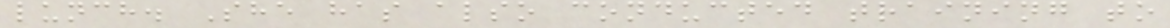lunch. She has also conducted training to
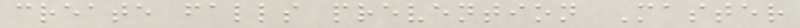create falls prevention Master
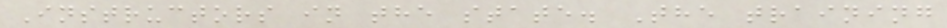Instructors in the state. The training
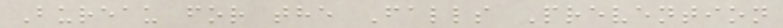Bureau for the Falls Prevention
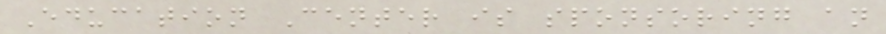Education Center is sponsoring an
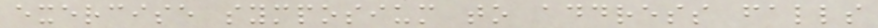exercise symposium to address falls
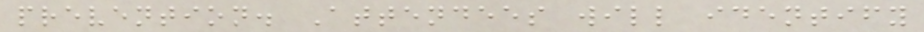prevention. Attendees will identify
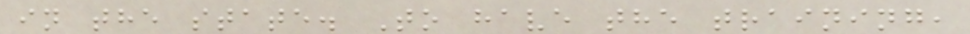in the state. To have the training,
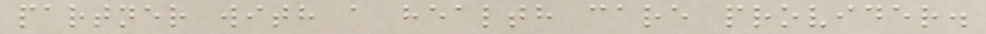partner with a health care provider.
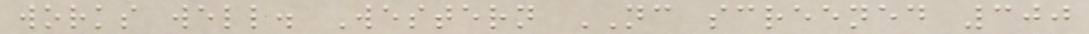works well. Western NC screened 300
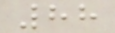88
